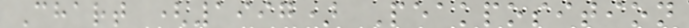Chart (1997) Peakposition
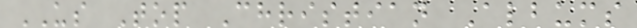US Top Christian Albums
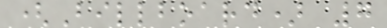(Billboard) 7
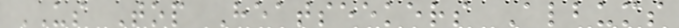US Top Heatseekers Albums
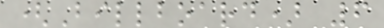(Billboard) 6
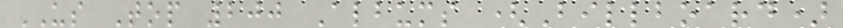US Top 200 Albums (Billboard)
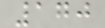170
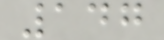147
